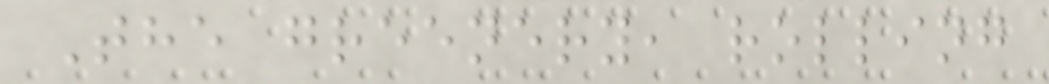The greenery, rolling
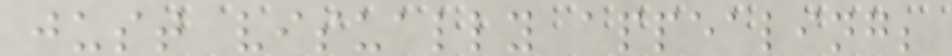just visually appealing;
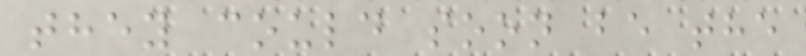they could soon be the
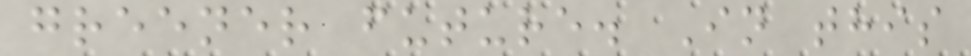greener future. In this
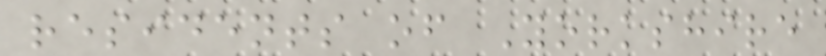residents of Yorkshire
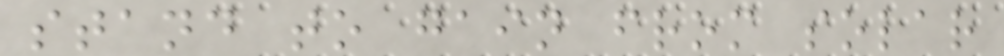stand to gain from solar
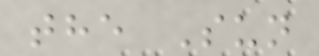the Sun
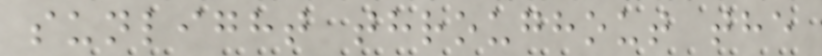sunlight throughout the
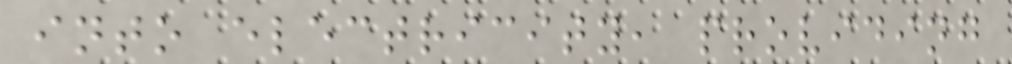into electricity, providing
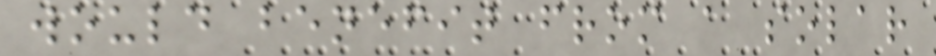would benefit from a solar
